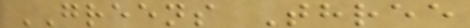GREENS Three
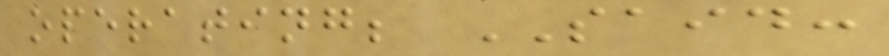operating; SAID:
